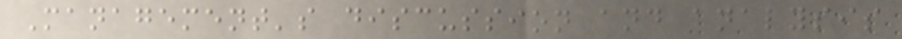Management's discussion and analysis
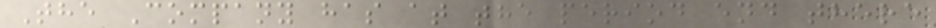The Company has at the period end there
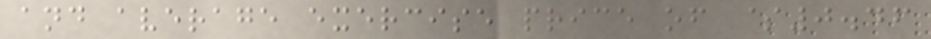and average exercise price of $0.46
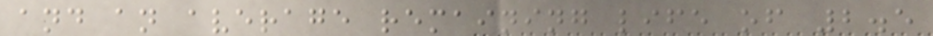and an average remaining life of 2.5
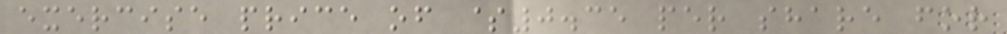exercise price of $0.35 per share for
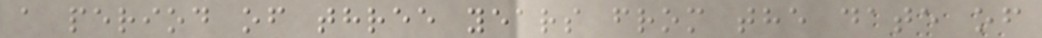a period of three years from the date of
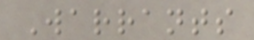Warrants
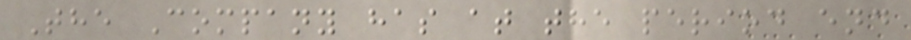The Company has at the period end
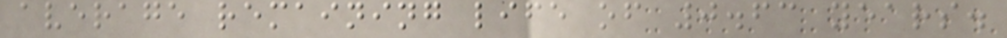average remaining life of 0.63 years.
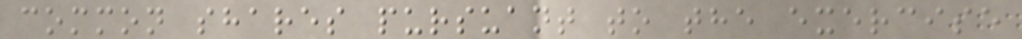common shares pursuant to the exercise
